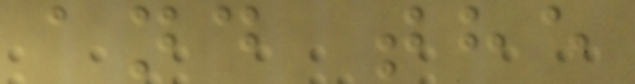and the
